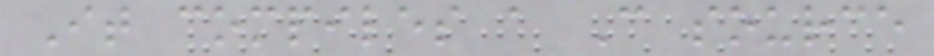It compiles a C source
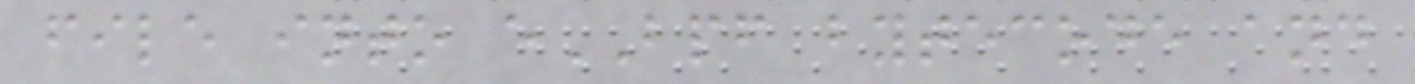file into eBPF bytecode and
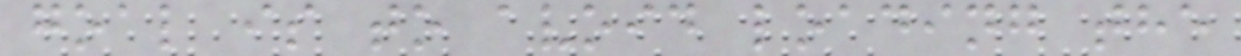goal is to avoid loading the
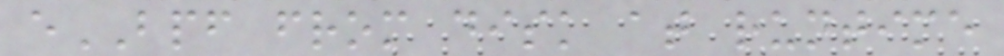eBPF from disk at runtime
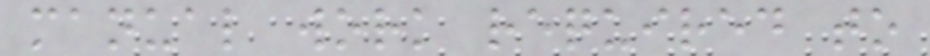manual work required to
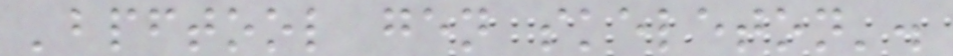'bpftool gen skeleton'.
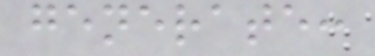generate:
